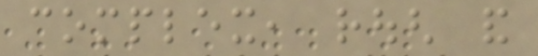complex, rough and
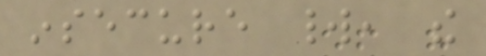insecure world, the
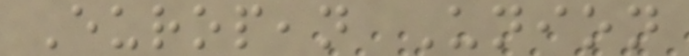European Union
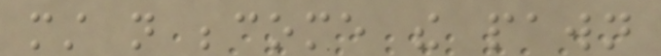must not become the pawn
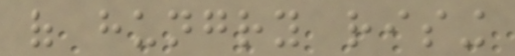of hungry rising
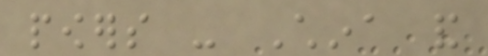powers - China and
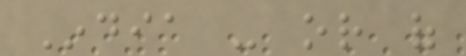India - or of
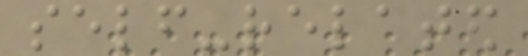self-related
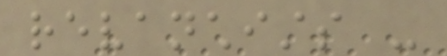revanchists -
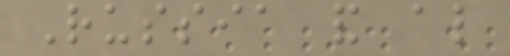Russia and also
